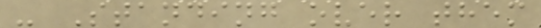- Standing over them
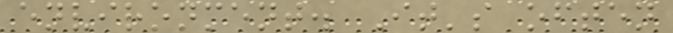environment. It's often
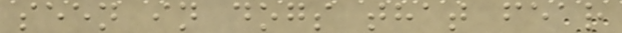seen in dogs that fear
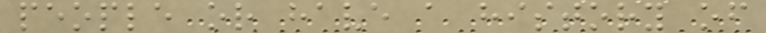people or have a history of
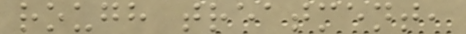rough treatment,
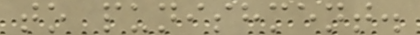to punishment.
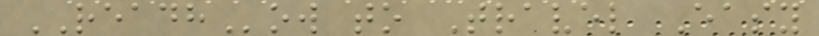READHow to Travel Easy
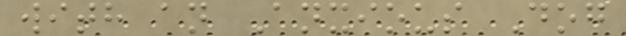with an Anxious Dog
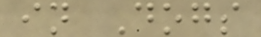in Dogs
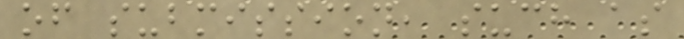of submission, such as
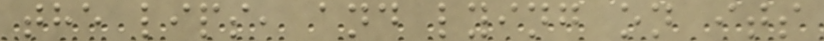the lips, and lying on its
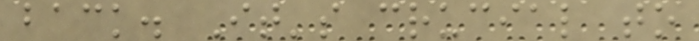back. It's crucial to
